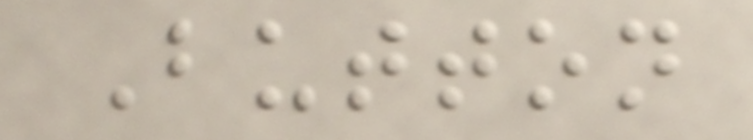Button
